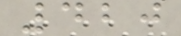420
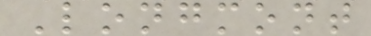Longmont
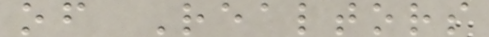of Realtors
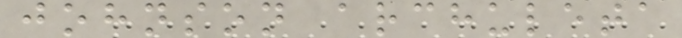johnson archuleta
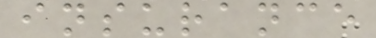insurance
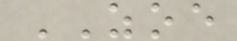ZOE
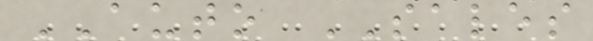AUTO SALES
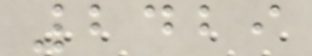2429
